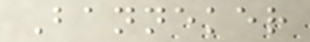Banneker
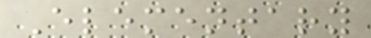Elementary
